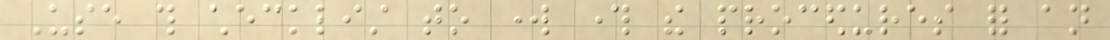Use this checklist to work through the procedures for an
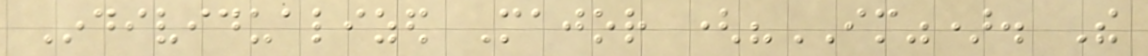Individualized Major ("IM"). The
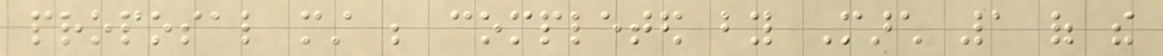proposal must be completed by March 1 of the
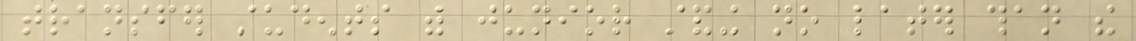transfer students with junior standing no later than the
